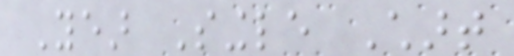Year Single Chart
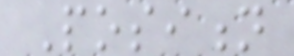Position
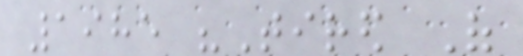1985 "Tired Of
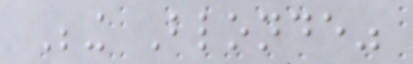Being Blonde"
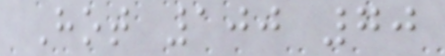Hot 100 70
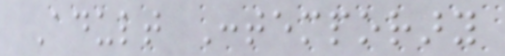Adult Contemporary
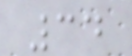34
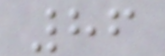86
